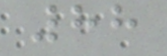88
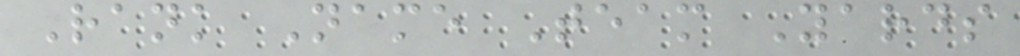Rank Name Team Yards
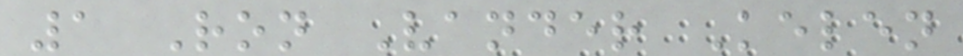1 Ron Vander Kelen
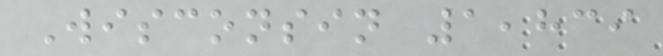Wisconsin 1,839
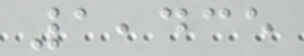1,435
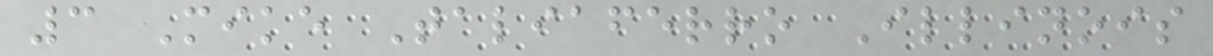3 Mike Taliaferro Illinois
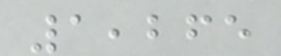1,265
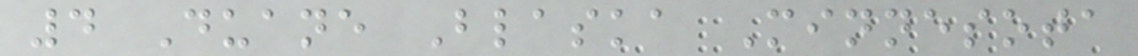4 Duane Blaska Minnesota
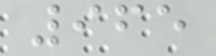965
